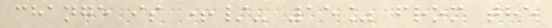change is +/- 15% from the
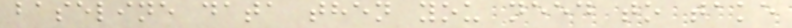baseline data then you need to take
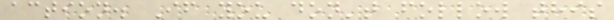action. If you don't follow this
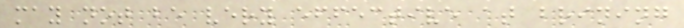may not be very effective at brining
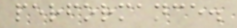performance.
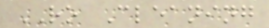RO Cleaning
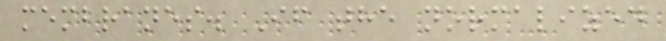membranes. If the normalized
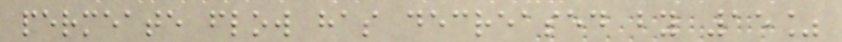permeate flow has decreased by 15%
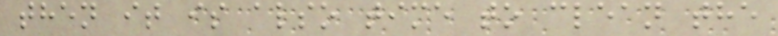then it is also time to clean the
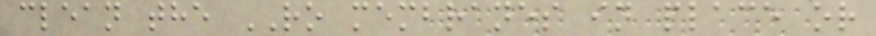clean the RO membranes in place or
